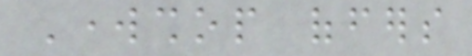Workshop offers
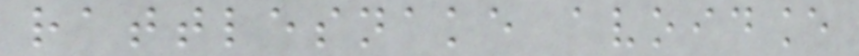rattlesnake avoidance
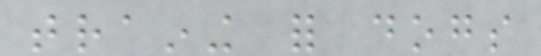training for dogs
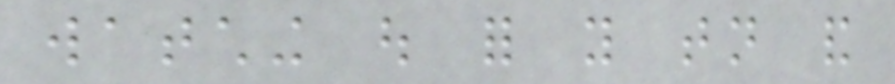watching out for you tonight and
